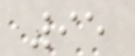95
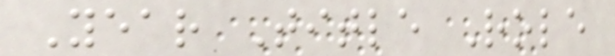Year Title Role
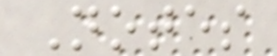Notes
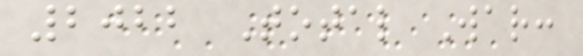2022 Total War:
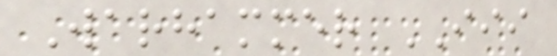Warhammer III
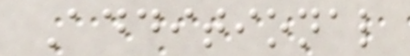Additional
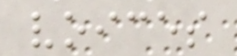voices
